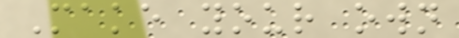Make your own
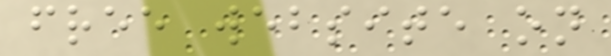free website on
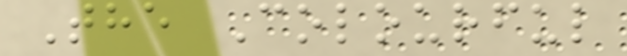The Colourful
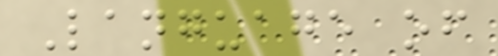Language of
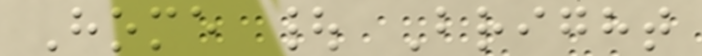Home | Bright
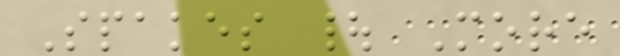Spakes | More
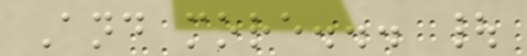And more... |
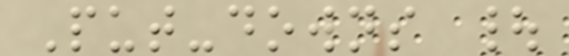Put-downs |
